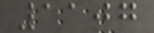1107
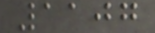1107
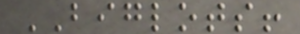BIGLOTS!
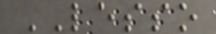LESSO
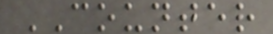COUNTER
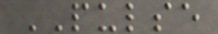PULSE
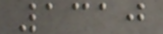1310
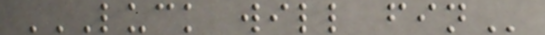LUCK WILL FIN
